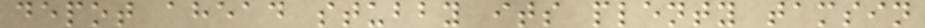depot ahead stubby its plenty tamsin
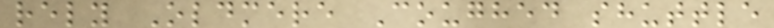rely Oldmere Coughed shuttle
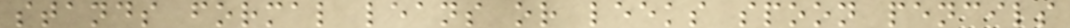stands formal leans or leeks spoon pencils
